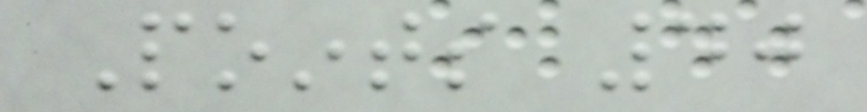Points 40
